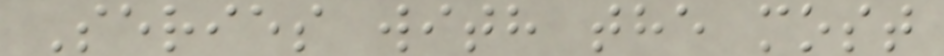Series with the most
